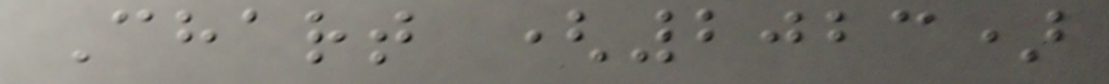Chart (2023)
